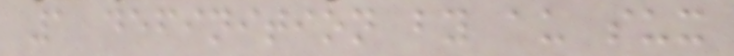1 definition by au sux
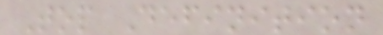Top Definition
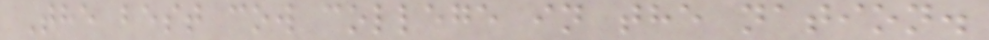The best cow college in the nation.
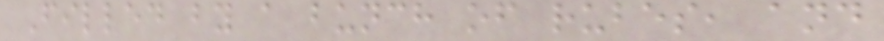Filled by a bunch of rubes, and
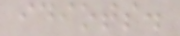idiots.
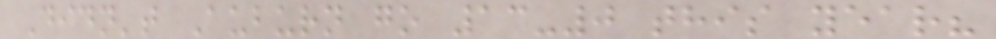Didn't Auburn go 13-0 this year?
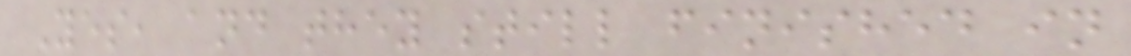Yes, and they still finished in
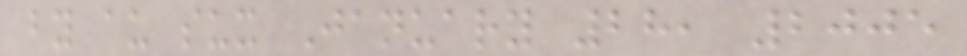by au sux January 28, 2005
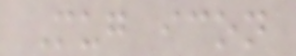Mug icon
